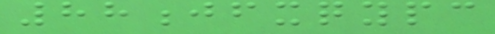88jfxqypc
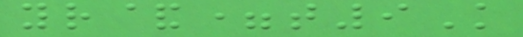yr&=t9K
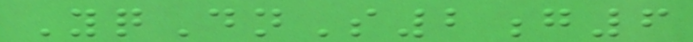YqDnS2g6
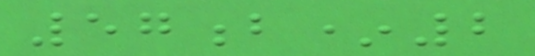57b*2
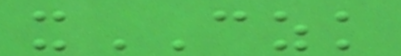xCZK
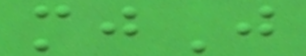mjJ
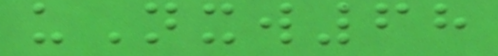uNxw68
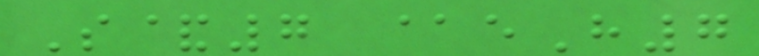S&7 @eH7
